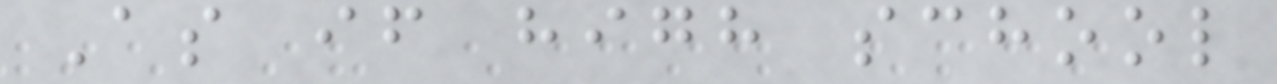As if high school
